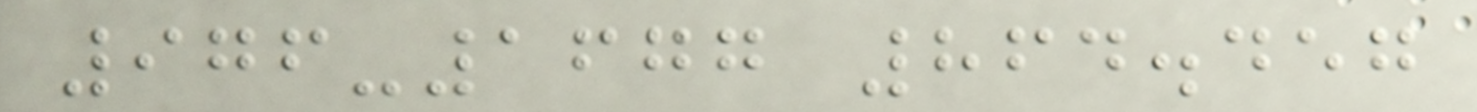976-1677 864.457
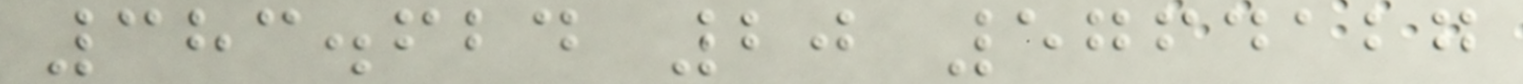383.624 20 5764127
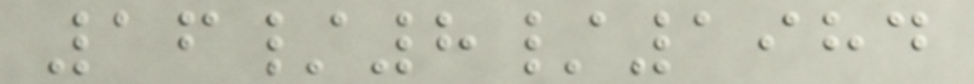16/8/1984
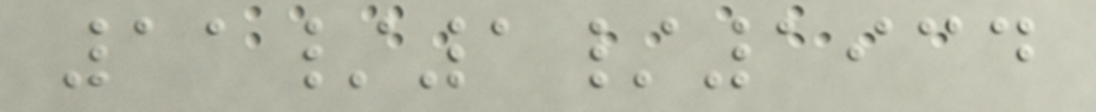11/1/1934
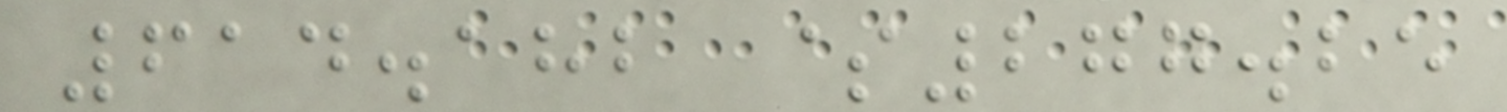614.182 $277.25
